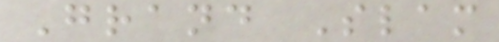Grand Slam
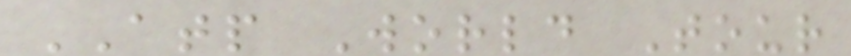ATP World Tour
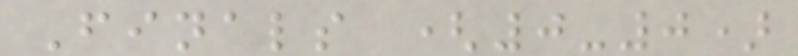Finals (0-0)
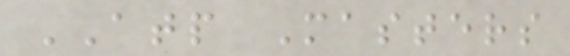ATP Masters
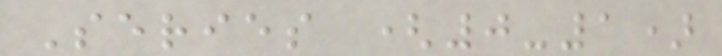Series (0-1)
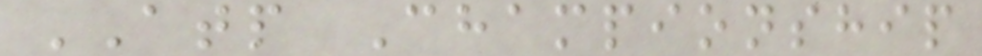ATP Championship
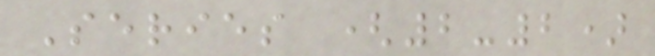Series (2-2)
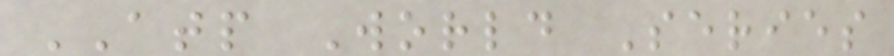ATP World Series
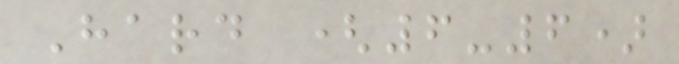Hard (6-6)
